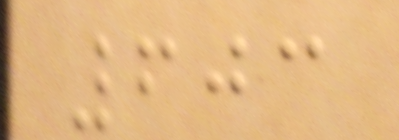603
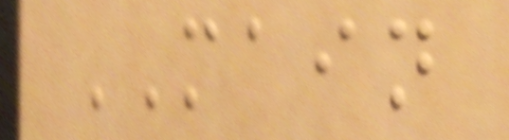MAIN
